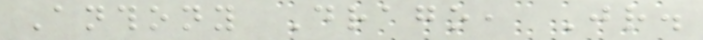Anthony Drago, Jr.
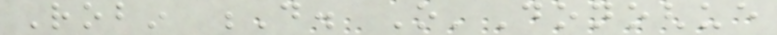Robin D. O'Donoghue
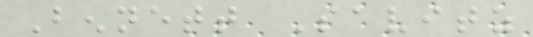Bennett Savitz
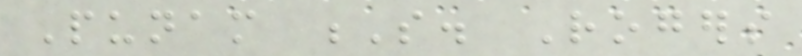Punam S. Rogers
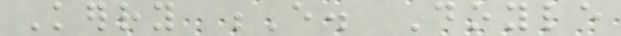Kerry E. Doyle
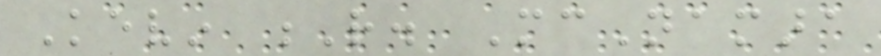Kevin R. McNamara
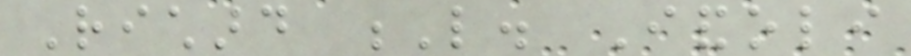Richard L. Iandoli
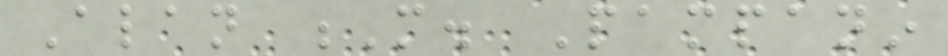Alan M. Pampanin
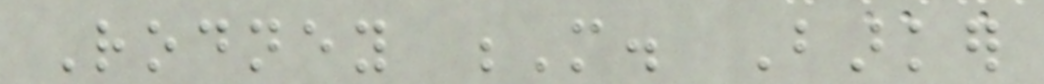Rodney M. Barker
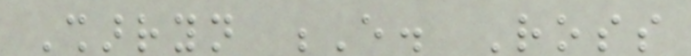Sharryn E. Ross
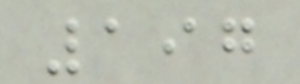197
